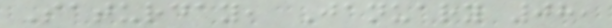Saturday, January 08,
